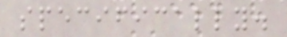specifically.
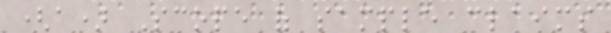(a) Scope of sample claims
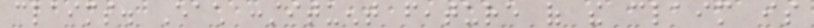claims. Each constituent feature of the claim is
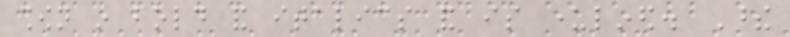shown in bold and italics and is underlined. These
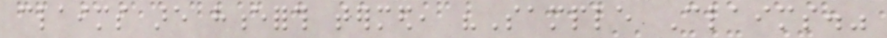claims are henceforth termed, "Sample Claims."
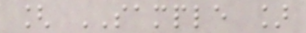[ SAMPLE ]
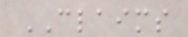CLAIMS
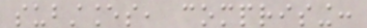substances, comprising:
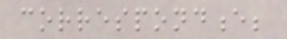correspondence;
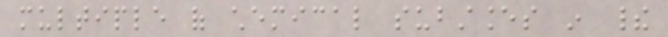multiple of chemical substances in their
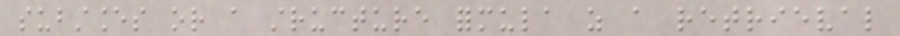substances or a structure formula as a retrieval
